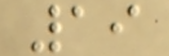19
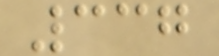337
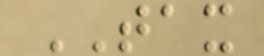TAX
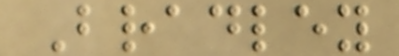Bradley
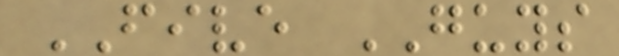FIVE GUYS
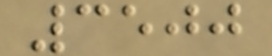3500
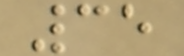35
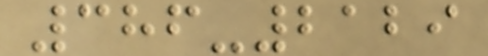386-2129
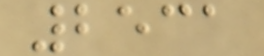2531
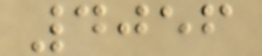4056
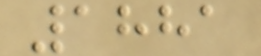1881
